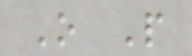O P
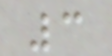3
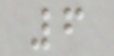6
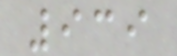939
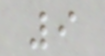9
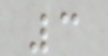3
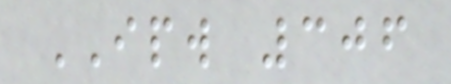IPW 306
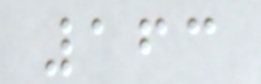163
